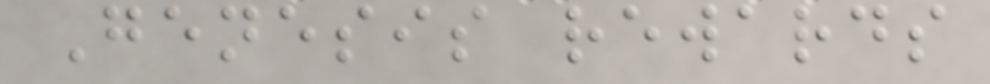Genesis rewards
